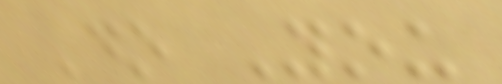Do You
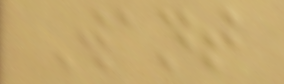Want
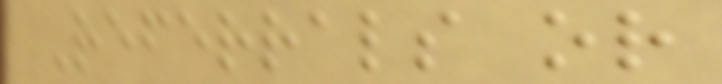Referrals or
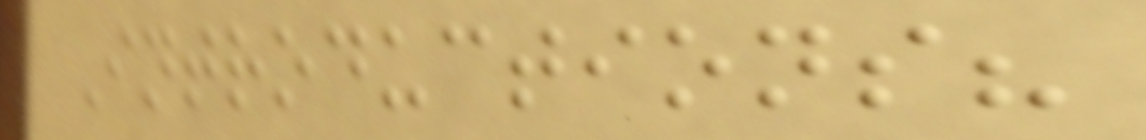Introductions?
